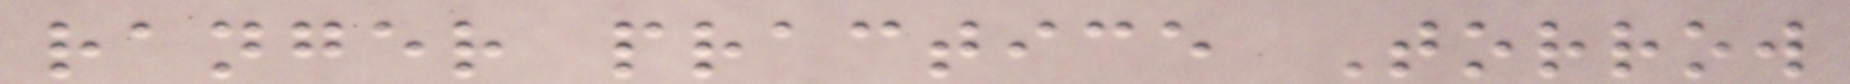ranger practice Torrow
